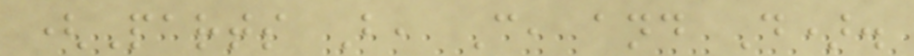(Parts B, C, and D).
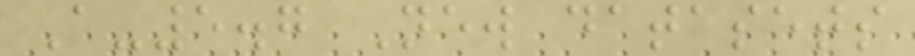A-5.7 New datasets
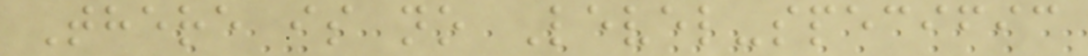There is no Level-specific
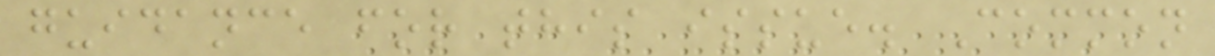guidance for this issue. Common
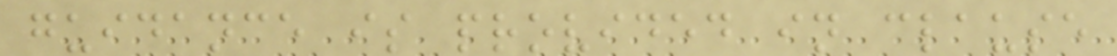guidance is provided in clause
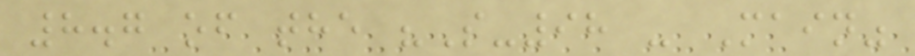8.7 of the "S-98 - Main"
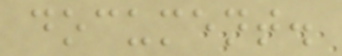document.
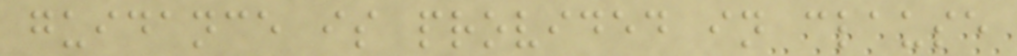guidance is provided in clause
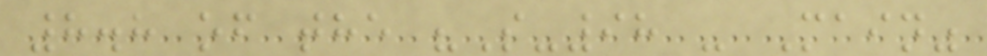8.8 of the "S-98 - Main"
